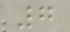7
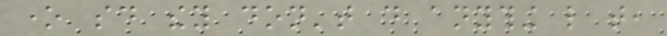one said they don't do anything like that,
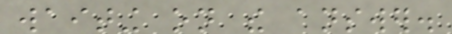waiting on the answer.
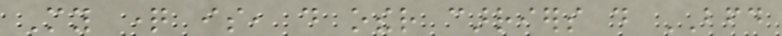My question is, do other carriers do BFD
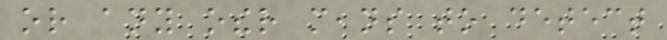or any other means to detect
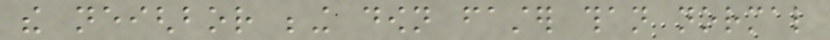the neighbor being down faster than normal
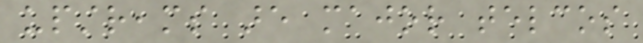upstreams are major telcos
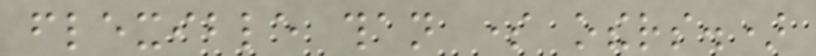flexible than some others.)
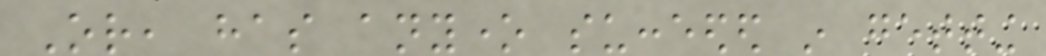Or, has anyone succeeded in getting
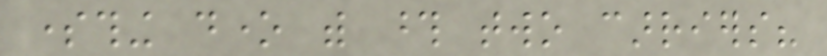something done with those two carriers?
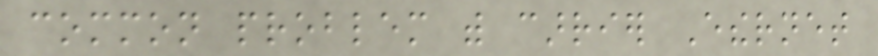common problem with carrier Ethernet
